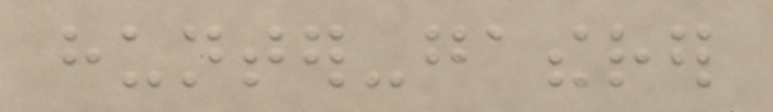hunter-gatherer
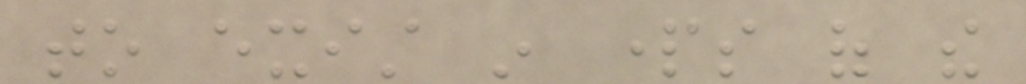to exist in parts of the
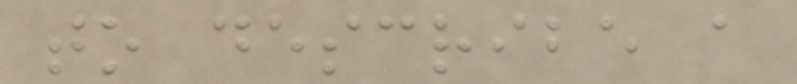to describe a
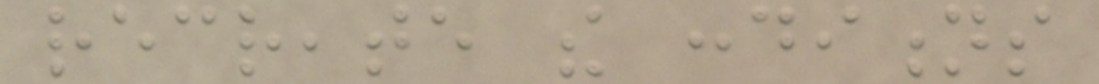recreate the conditions
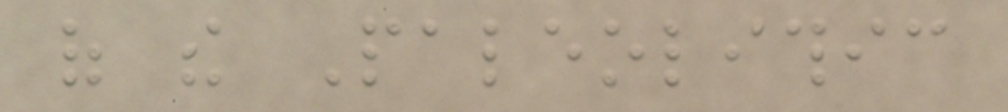of the Paleolithic
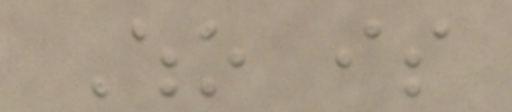Who is
